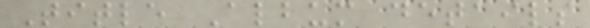Title Album details
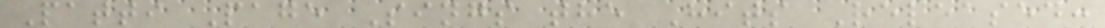Patti Page Sings the Hits Released:
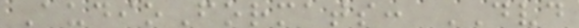AudioFormats: DVD
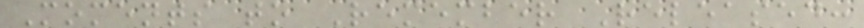Moments to Remember Released:
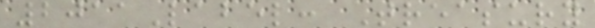2011Label: Treasury
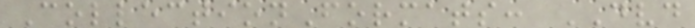CollectionFormats: DVD
